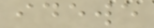idewe
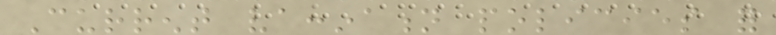Current vaccination policies for
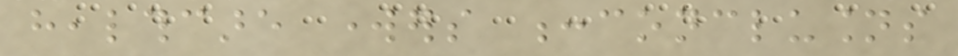healthcare workers :conclusions
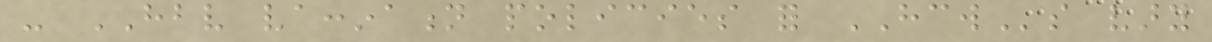- HBV vaccination policies for HCWs vary
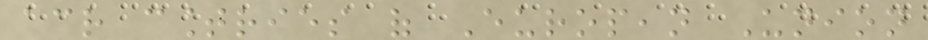across countries of European Union
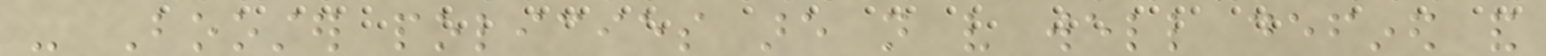- Booster policies are not very well defined and
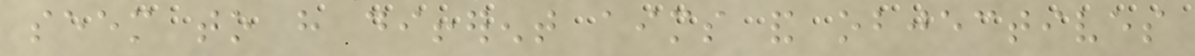seem to have different aims and objectives
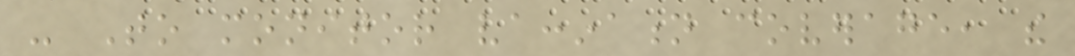- To monitor vaccination coverage, the
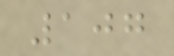107
